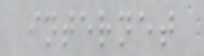internet
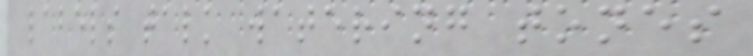labels talk watering tones
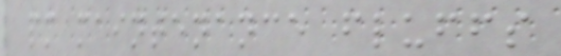pm maintenance fluffs
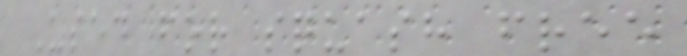Used for squash free
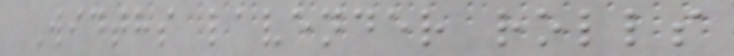Widths lavender rolls
